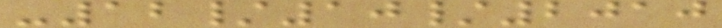-12/10/2010
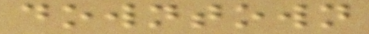downtown
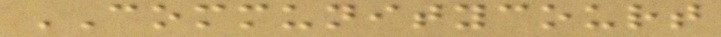COMMUNITYCOURT
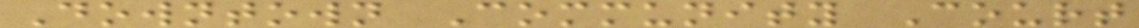Downtown Community Court
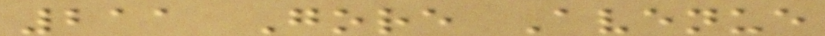211 Gore Avenue
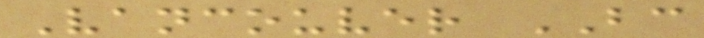Vancouver BC
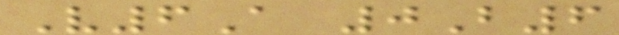V6A 0B6
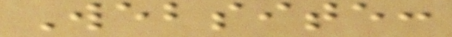Website:
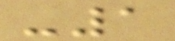-1
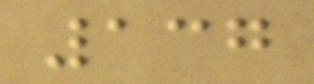137
